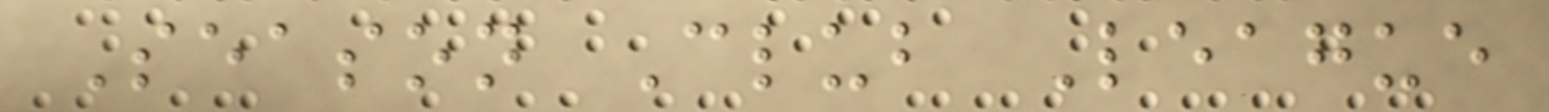Season Club League
